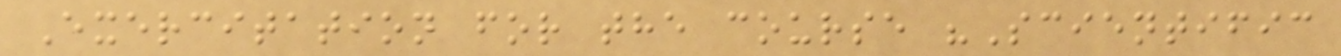Exercitation for the course "Scientific
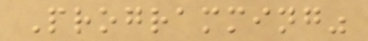Programming"
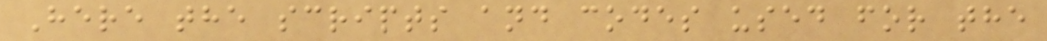Here the scripts and codes used for the
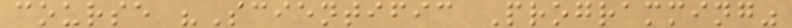course "Scientific Programming"
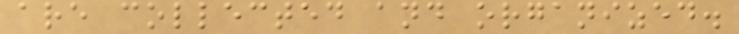are collected and organized.
